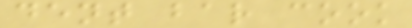dent bar cook
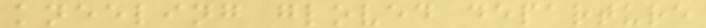kneeling gloved departure
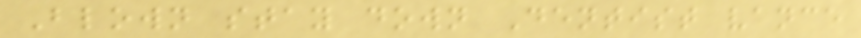Blown stay down Dentist vance
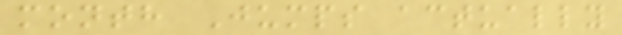month Jumps actually
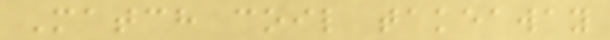Match coil takeaway
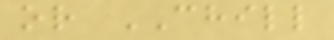or CHILL
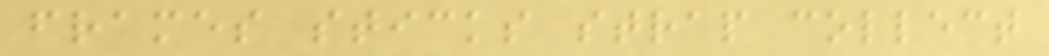frames sticks strap collect
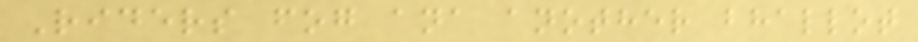Riders fog ana another bhallot
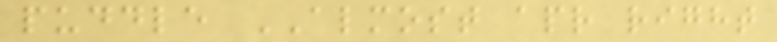puddle ALMOST apr right
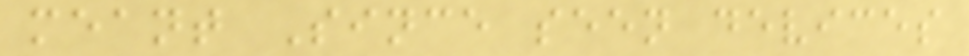meant Since seen devices
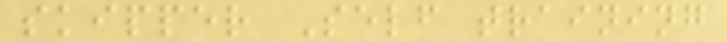skipper Self training
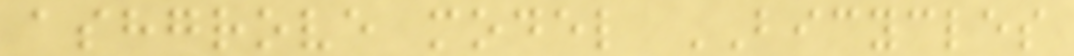ashgrove model BICYCLES
